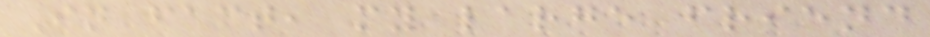In fact, my large friend
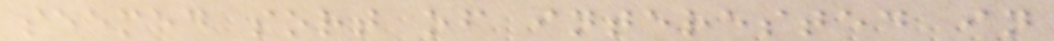seemed sort of interested in
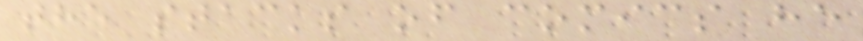the stacks of comics he
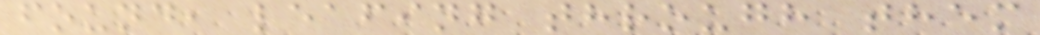found, leafing through them
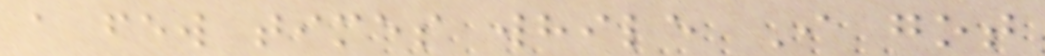a few times while I got
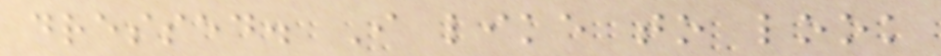dressed. I like to look
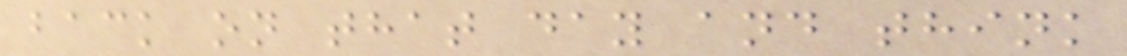back on that day and think
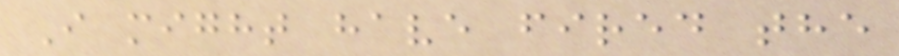I might have fired the
